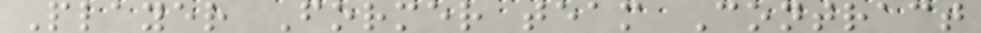Player Former team Contract
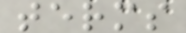terms
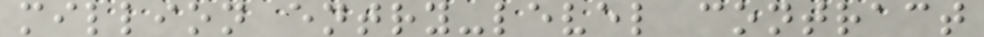million entry-level contract
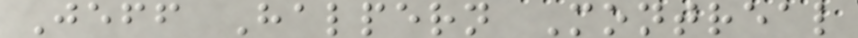Jeff Halpern Montreal
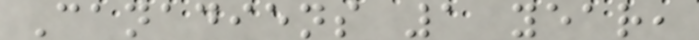Canadiens 1 year,
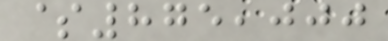$875,000
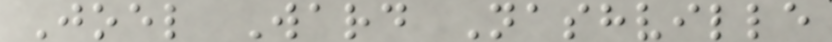Joel Ward Nashville
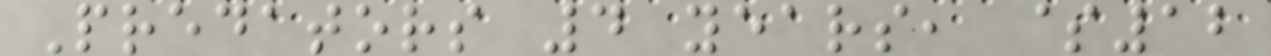Predators 4 years, $12
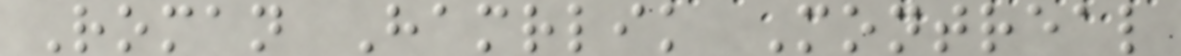Roman Hamrlik Montreal
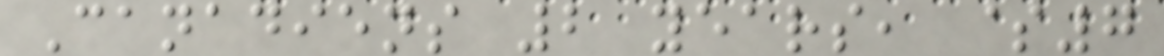Canadiens 2 years, $7
